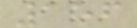156
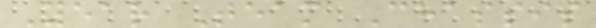Year Team Chassis
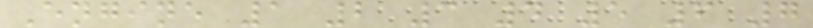Engine 1 2 3 4 5 6 7
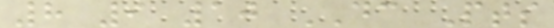8 9 10 DC Pts
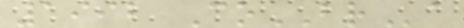1992 CoBRa
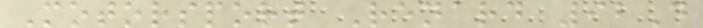Motorsport Renard 92D
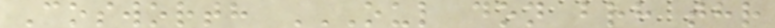Cosworth OUL DON BRH THR
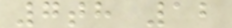7th 12
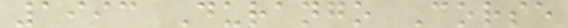1993 Durango Corse
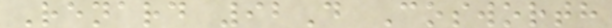Renard 92D Cosworth
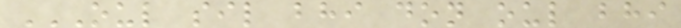OUL SIL BHI DON OUL BHI
